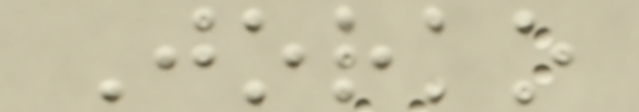Jorko
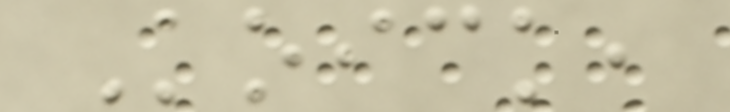Koick,
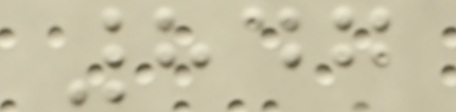847
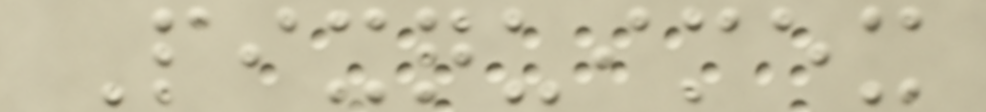Pixquimex
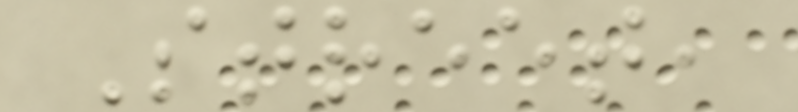Street,
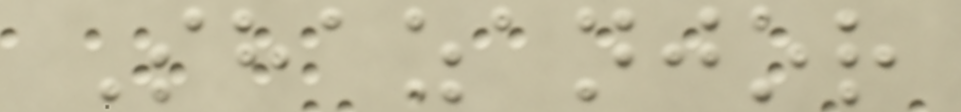Shazanjor
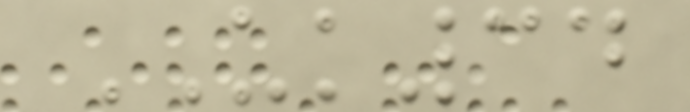UK34
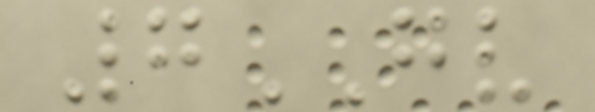7GV
